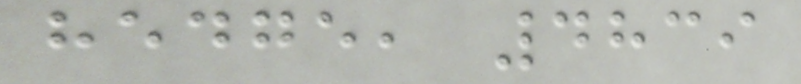hedge, 4839
